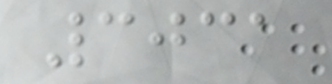3031
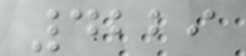4229
